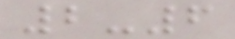2-6
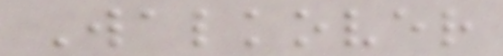Walkover
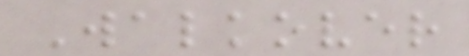Walkover
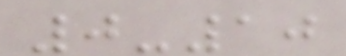0-10
